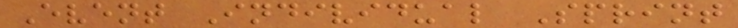Event Individual Sprint
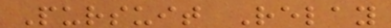Pursuit Relay
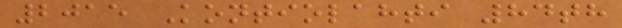2015 Kontiolahti 84th
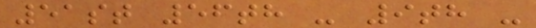51st 56th - 9th -
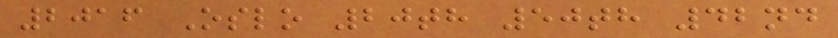2016 Oslo 20th 50th 42nd
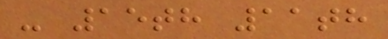- 15th 11th
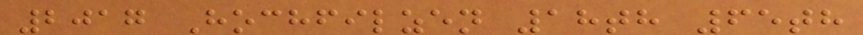2017 Hochfilzen 18th 65th
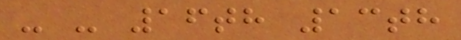- - 16th 13th
